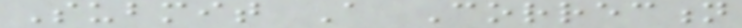Submit A Correction
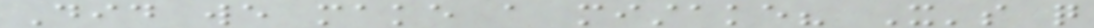Did we make a mistake? It's quite
